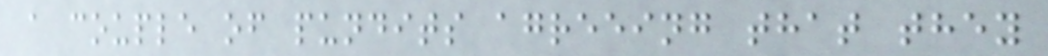a couple of pundits agreeing that they
